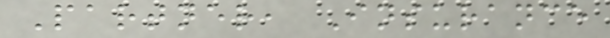Partner, Insurance
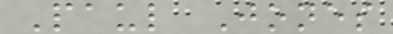Paul Jones
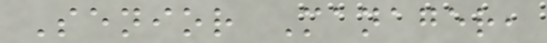Senior Manager,
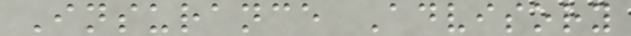Insurance Advisory
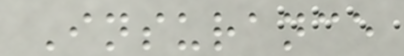Insurance
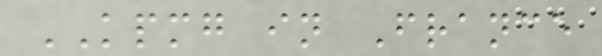KPMG in France
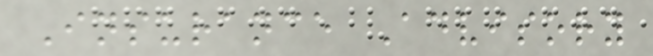Insurance Advisory
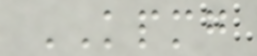KPMG
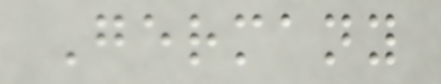Germany
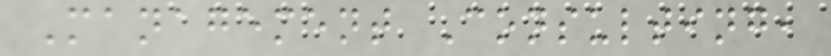Management Consulting,
